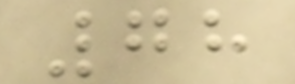78
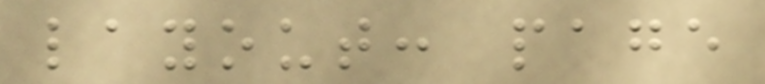layout: page
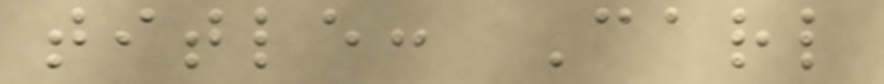title: Carl
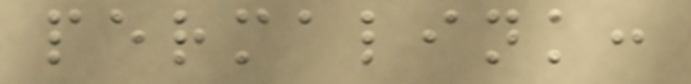permalink:
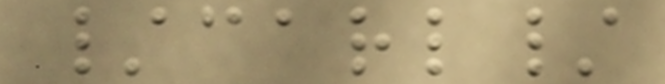/carl/
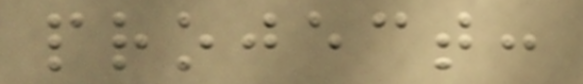project:
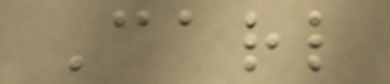Carl
